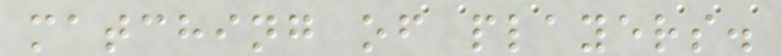matching of players.
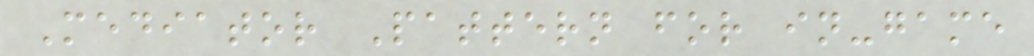Mediator Pattern for in-game
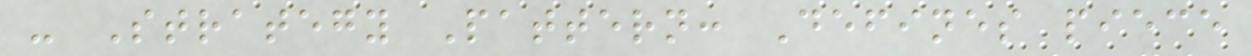- Strategy Pattern: Defines piece
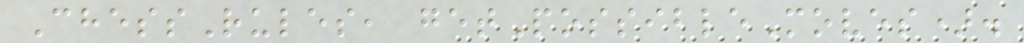ChessRules, getPossibleMoves).
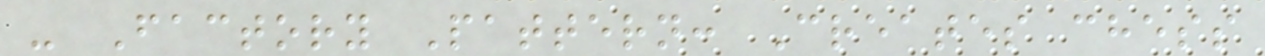- Factory Pattern: Creates chess
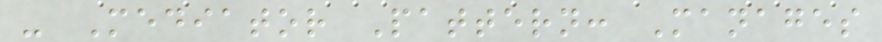- Mediator Pattern: Manages
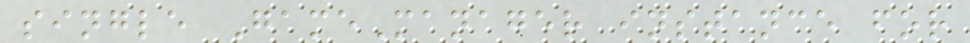single GameManager instance for
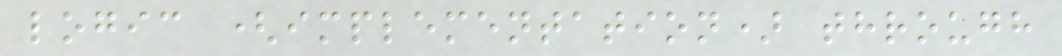logic (implementation) through
